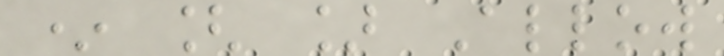* [ ] Allow
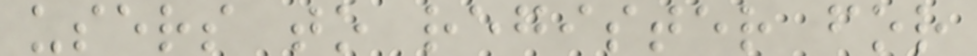users to register for
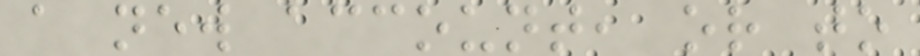a new account, or to
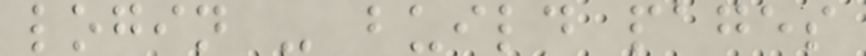login - build pages
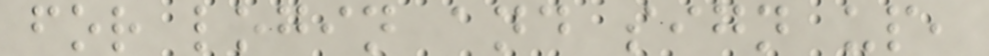for login and sign up,
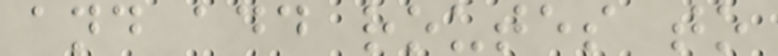and add routes to
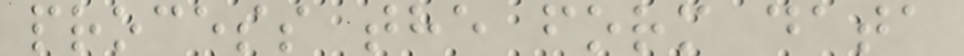process the form data
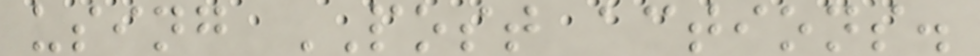using POST actions.
